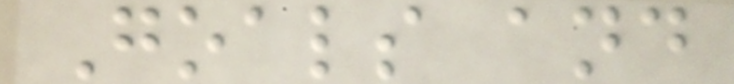Goals and
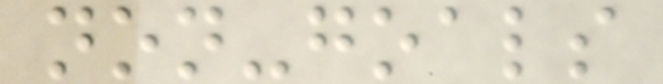non-goals
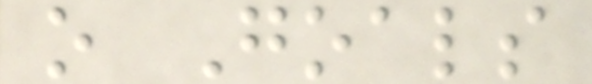o Goals
